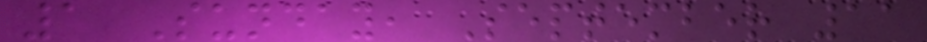1 Sunday, September 11
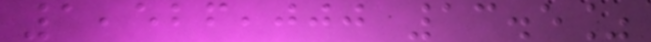1,526,000 13.5%
